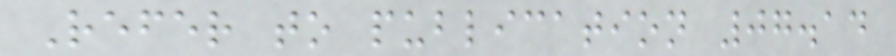Refer to publication 07.14
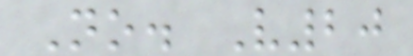No. V20
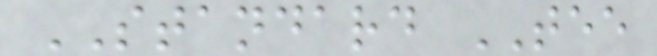STANDARD TEE
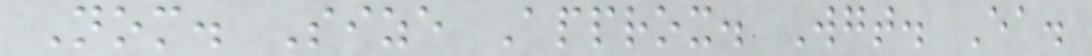Nom. Size Approx. Wgt. Ea.
